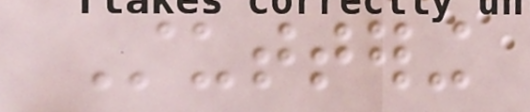Stuttering
